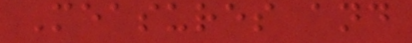Measures and
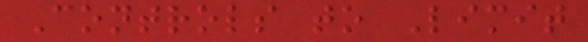Controls to Limit
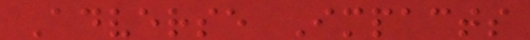Adverse Impacts
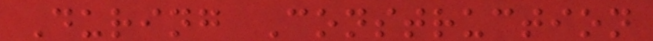During Construction
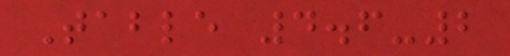Table 4.6-2
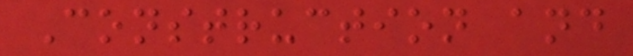Construction and
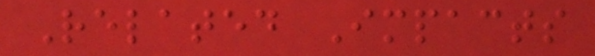Related Impacts
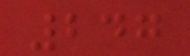247
